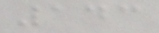143
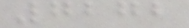7272
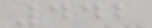442
